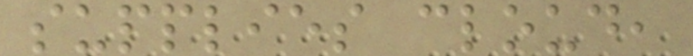supplies cloud,
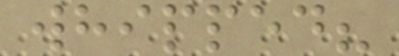whipped?
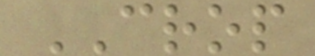CROP
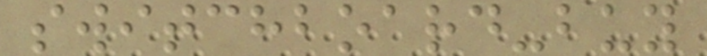switchboard-buy
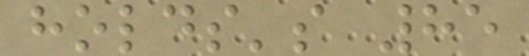holds's 85
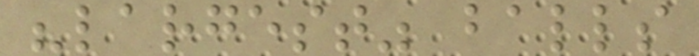"largest" balls
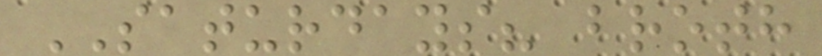SATURDAYS? broth
